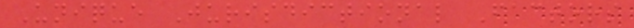Unique Jurisdictional Factors
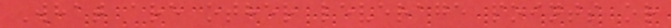What are other leverage points or
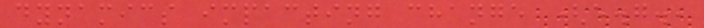dynamics impacting change (e.g.,
